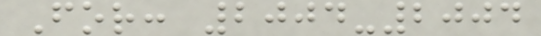For: 2004-2004
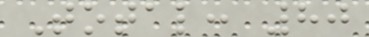Total: 80
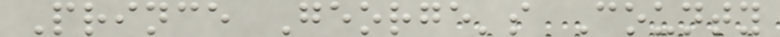Prince George's County
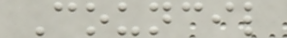Council
